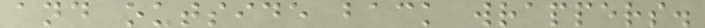and outside back wrappers.
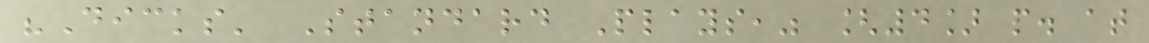"Dicks' Standard Plays," [4] p. at
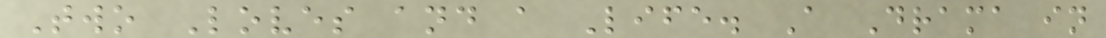Two Loves and a Life. A Drama in
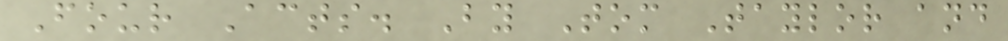Four Acts. By Tom Taylor and
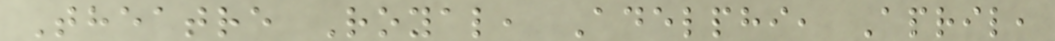Theatre Royal, Adelphi, April,
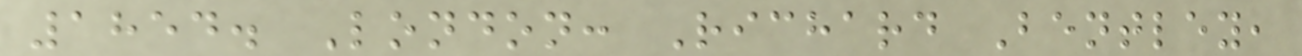1854. London: Richard Bentley,
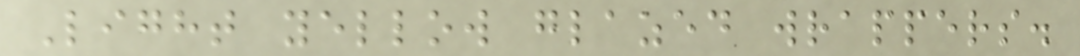Light yellow glazed wrappers.
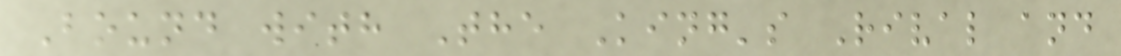Bound with The King's Rival and
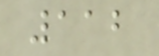112
